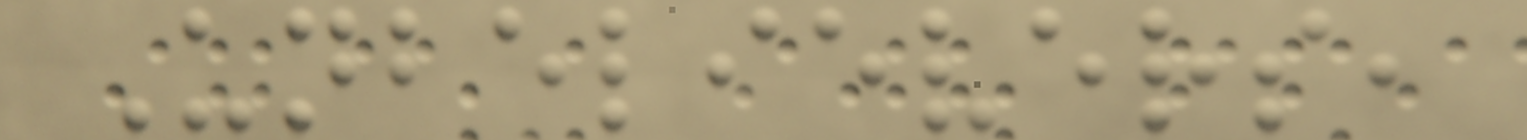Unbelievers,
